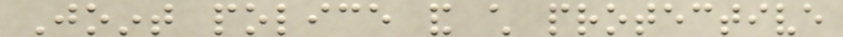Joint police and child protective
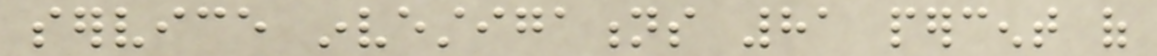service investigations 81 percent of
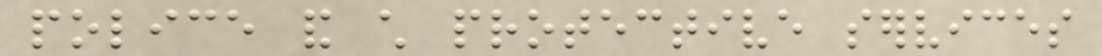police and child protective services
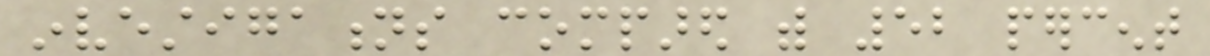investigations compared with 52 percent
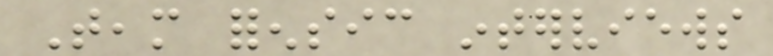Team forensic interviews
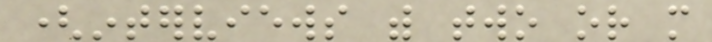(interviews with two or more
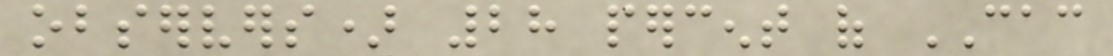observers) 28 percent of CAC
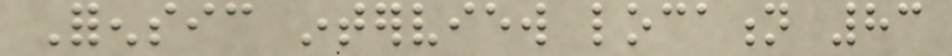Forensic interview location 83
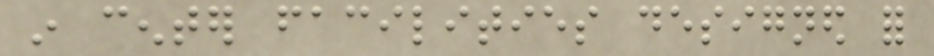in center facilities designed for
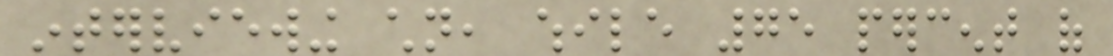interviewing children, while 75 percent of
